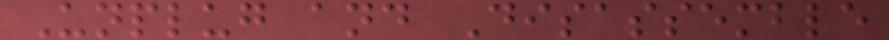Unplug and Disassemble
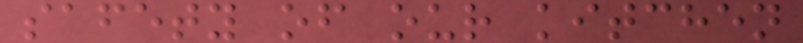safety of our kitchen
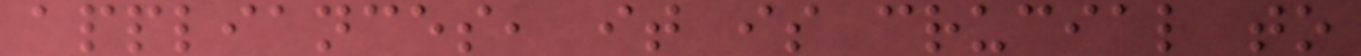appliances, it is crucial to
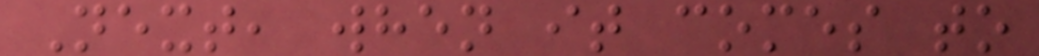Next, when it comes to
